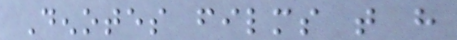Denotes films that have
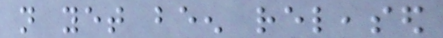not yet been released
